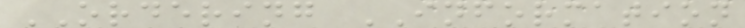ORDERING INFORMATION
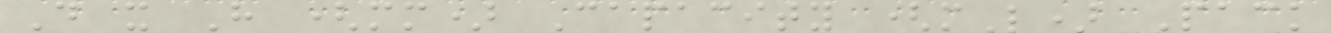D x H (mm) Capacity (mL) Pack
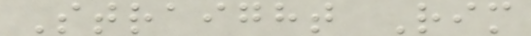Straight Rim
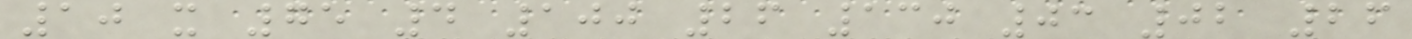10 x 75 4 100 26 130 03 02 26
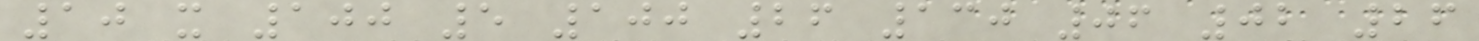10 x 100 5 100 26 130 06 02 26
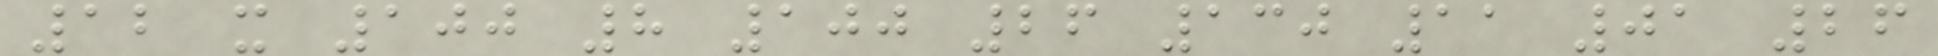12 x 100 8 100 26 130 11 01 26
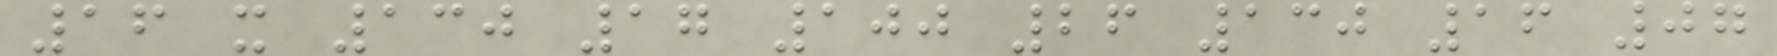16 x 130 17 100 26 130 16 07
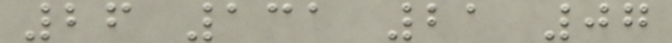26 131 21 07
